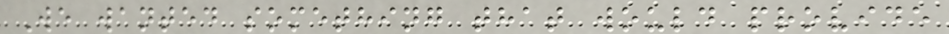We wanted something that would provide
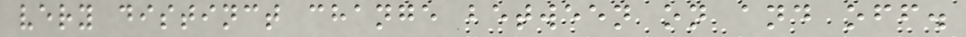very distinct change between on and off.
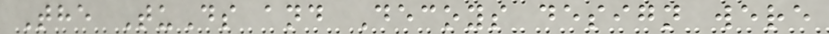The TuDs and Decoys design were
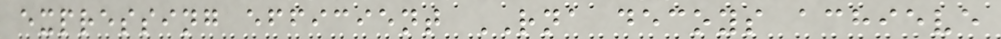expressing efficient RNA decoys achieve
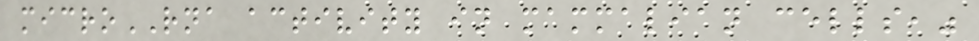microRNA activity in mammalian cells,"
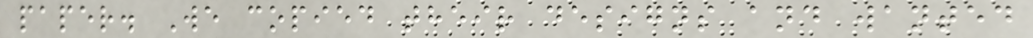paper. We copied their designs and wanted
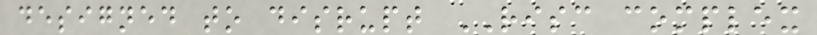designed to disrupt RISC complex
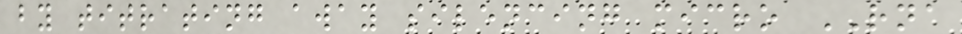by titrating away silencing micro RNA
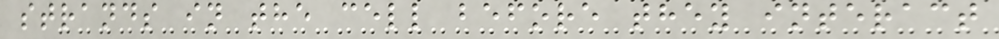strands in the cell before they interact
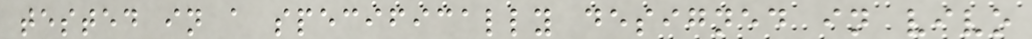tested in a specifically designed in vivo
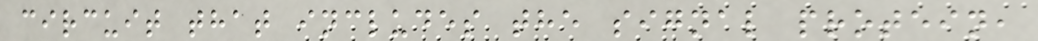circuit that includes the signal protein,
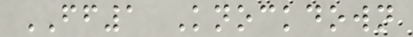FF1 Knockdown
